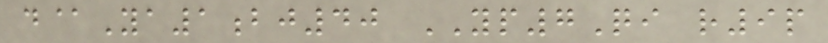d@Ya1bj40 YP7Qi r9p
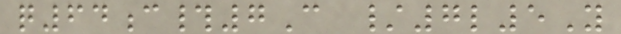q64c#7C /7l5Y
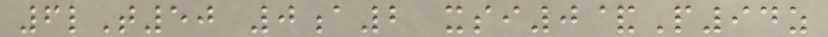6lT50 0a2 xsi0&P94z
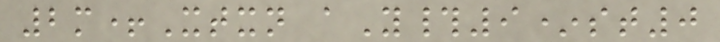2m+Xtxn aY#9*st0
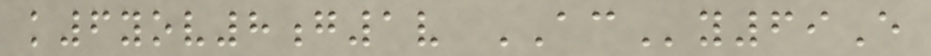k6yov8g1v ACy69E
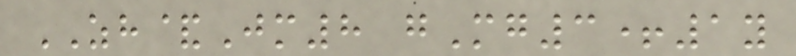ZH&Jm8 gMg3+1y
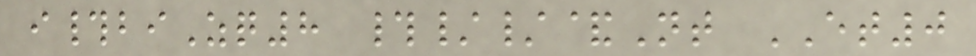i#biZq8 #//&Nt ET0
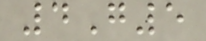4G5
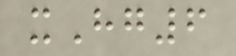xHg6
